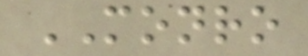MONRO
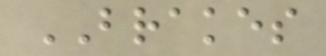BRAKES
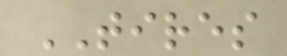TIRES
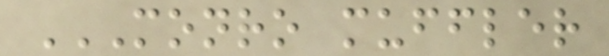MONRO MUFFLER
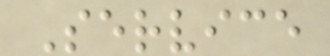Service
